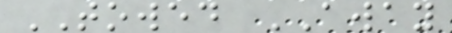TOWED AWAY
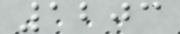1203
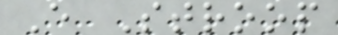E Stroop
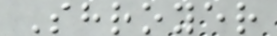Shroyer
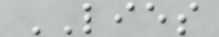LIES
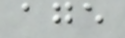age
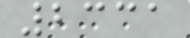2331
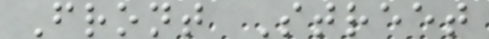Front Street
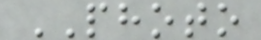PHOTO
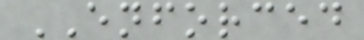ENFORCED
